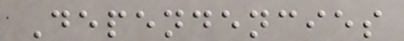Dependencies
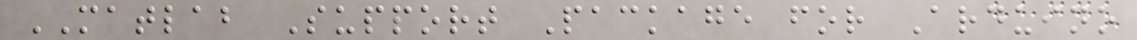MATLAB Support Package for Arduino
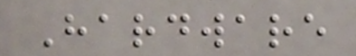Hardware
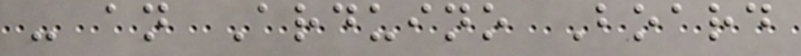- an Arduino Board
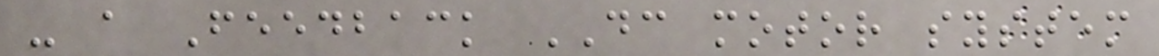- a Feedback DC motor system
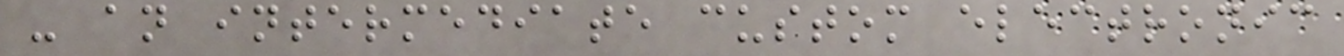- an intermediate custom electronic
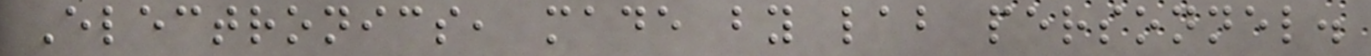Electronics, made by lab personnel.
